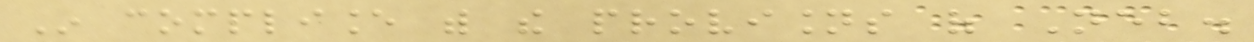In compliance with the provisions of Neb.
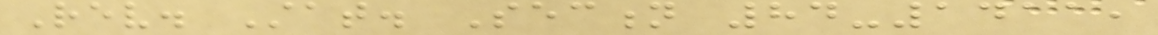Rev. Stat. Section 84-1411,
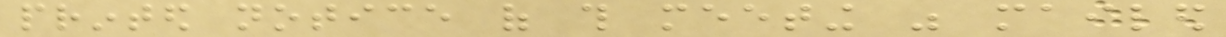printed notice of this meeting was mailed
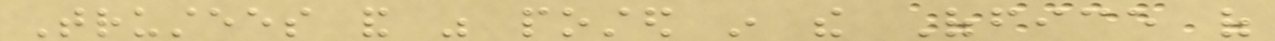Trustees and was posted in the Office of
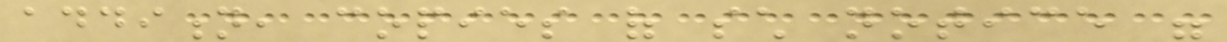addition, copies of such notice were
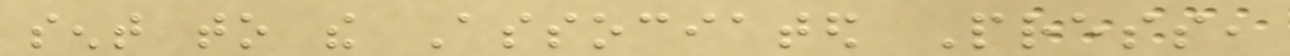sent to the Associated Press,
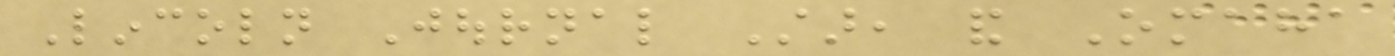Lincoln Journal Star, and Omaha
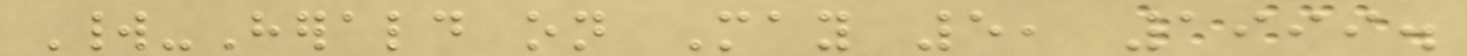World-Herald on May 5, 1999.
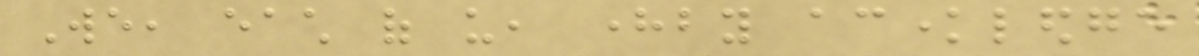We, each of us, hereby acknowledge
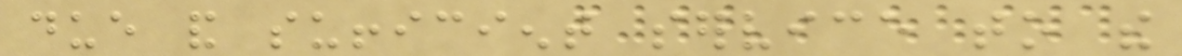due and sufficient service to the
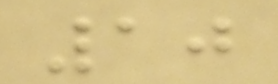10
